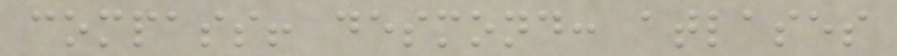compass! desmond: atlases
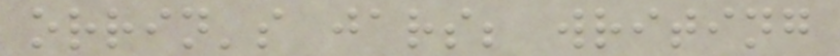orrin's jars; writing
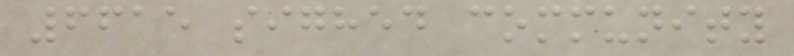6615 sighed community
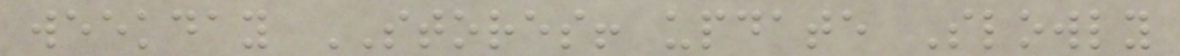weekday STORES! update Slowly
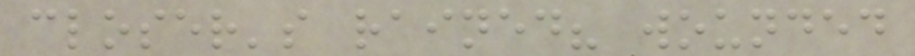closer's rained? wounded
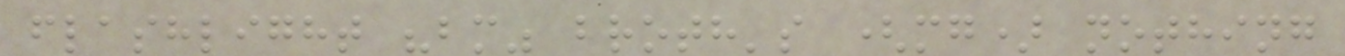flashlight "bm" broth's (mg) nothing
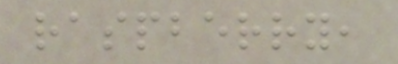raspberry,
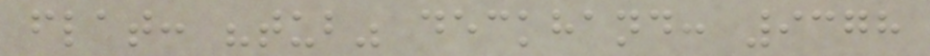flat: "tub" deckhand: 9378
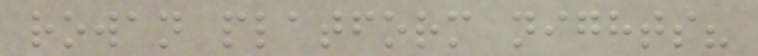rowan platform nights?
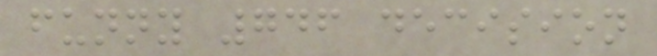funny 746 decision
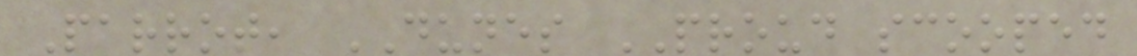Parrot, DUNES PROUD scooped
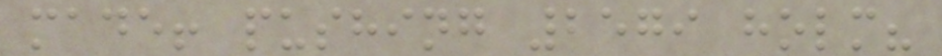made! pushing 2579 holm?
